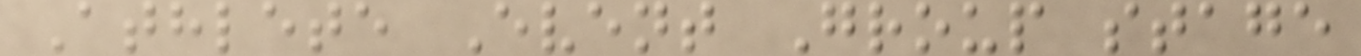Athlete Event Group stage
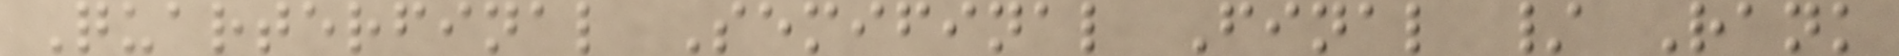Quarterfinal Semifinal Final / Rank
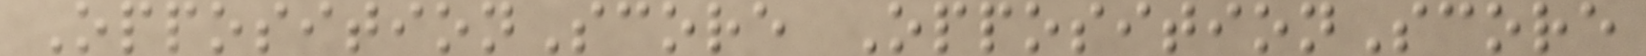OppositionScore OppositionScore
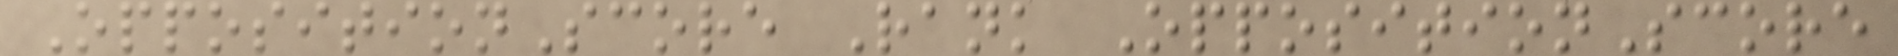OppositionScore Rank OppositionScore
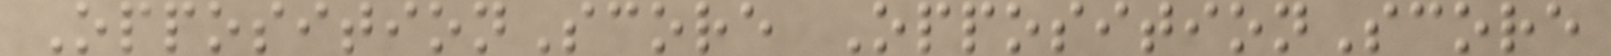OppositionScore OppositionScore
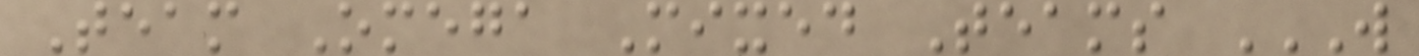Team Omega Mixed Teams W
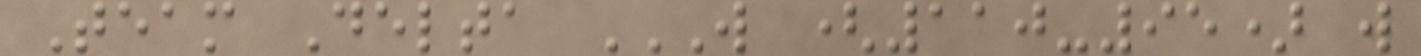Team Delta W (110-95) W
